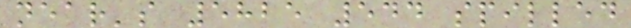near's 5825 544 spilled
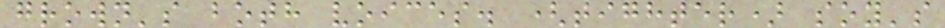grown's both voices. (tighter) soy's
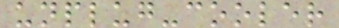unplug-cooler
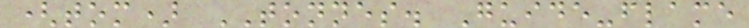(tom) TONNES. Guide-flame
